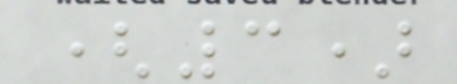(3)
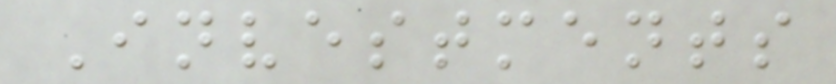Investments
